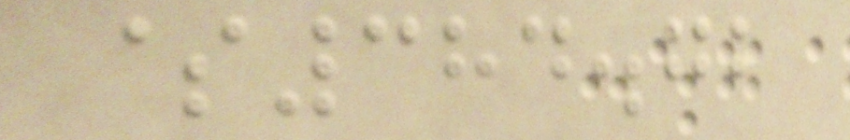$384.72
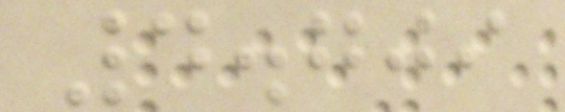4.709
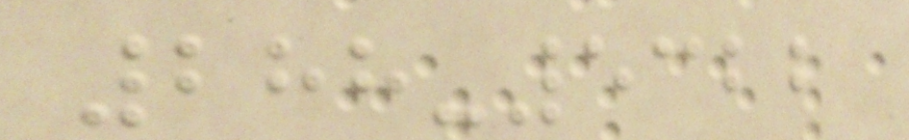288-5322
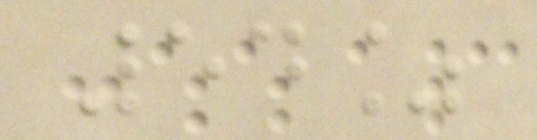54%
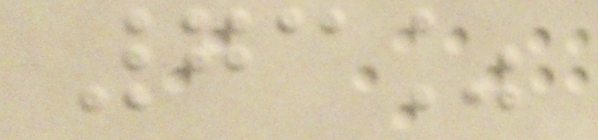73%
